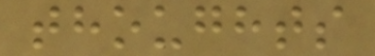thoughts
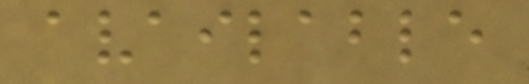available
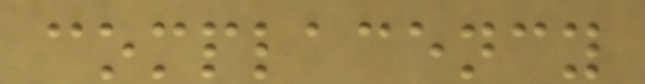complacency
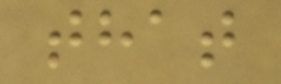that
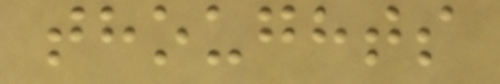thoughts
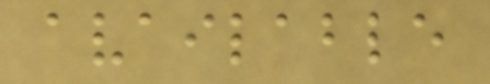available
